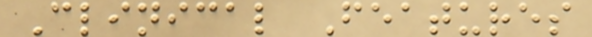Clinical Features
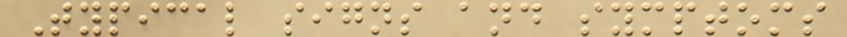Typical signs and symptoms
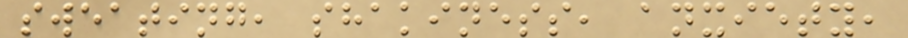sweating, shakiness, anxiety,
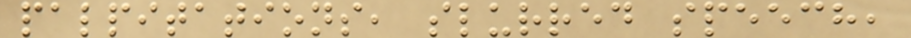palpitations, slurred speech,
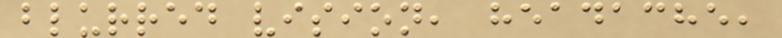blurred vision, headache,
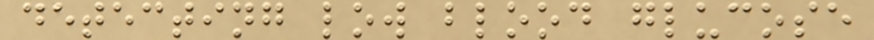detecting low blood glucose
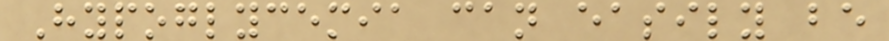Hypoglycemia can easily be
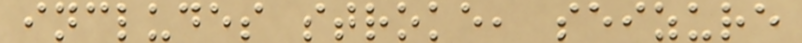includes stroke, seizure
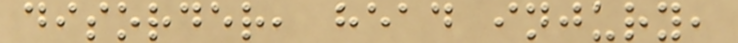disorder, head injury,
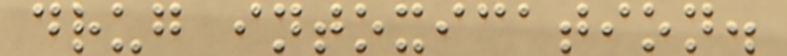drug intoxication.
